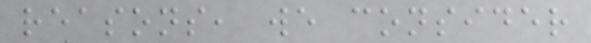reasons, we consider
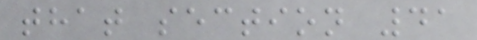that section 41
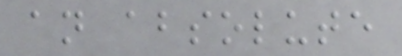an absolute
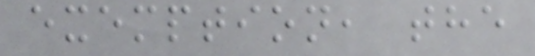exemption, the
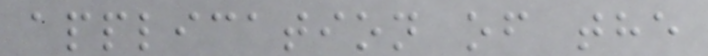application of the
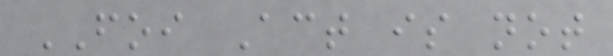FOI Act is not
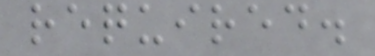required.
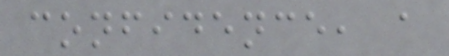confidence, a
